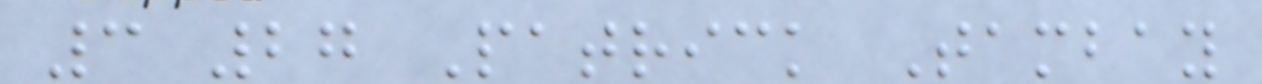3 27 Patrick Tambay
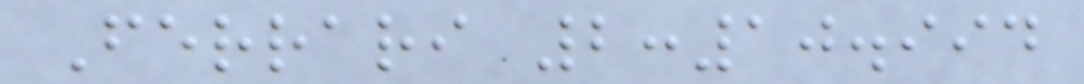Ferrari 2:10.994
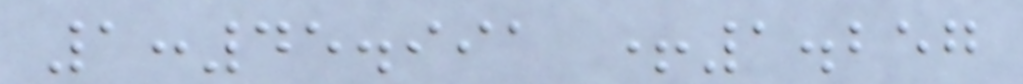1:45.991 +1.257
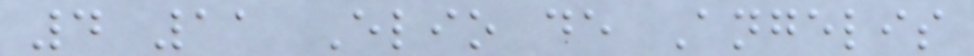4 11 Elio de Angelis
